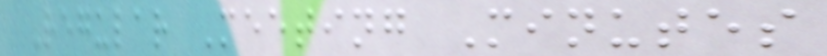Regular Meeting Minutes
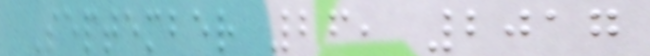September 26, 2017
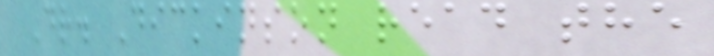Dr. Dickinson read the
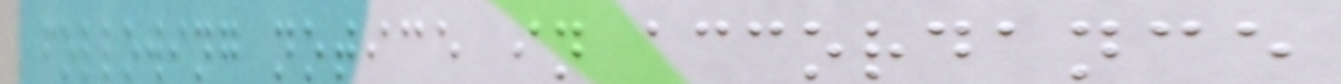following notice in accordance
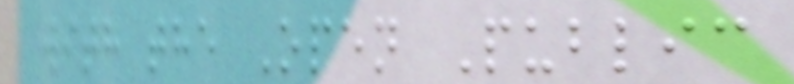with the Open Public
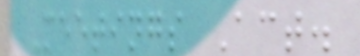Meetings Act.
